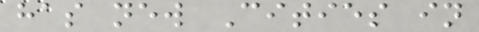has new Cities in
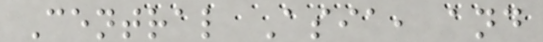Central Asia, and
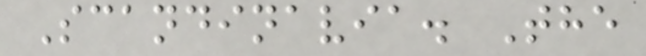Scandinavia. The
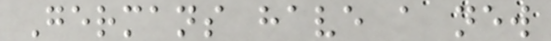Germans have a new
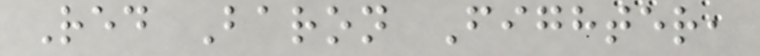Red Baron Fighter,
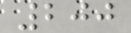200
